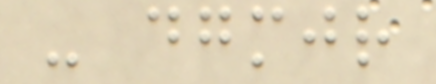- dgmjr
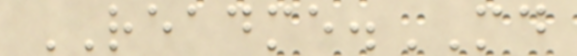README.MD
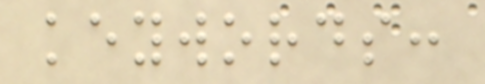keywords:
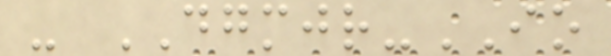- DGMJR-IO
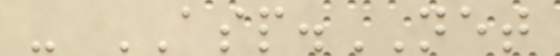- ASP.NET
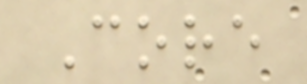Core
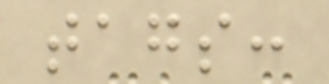tags:
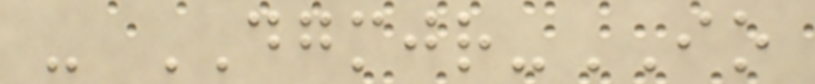- DGMJR-IO
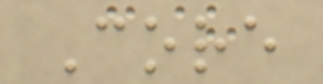Core
